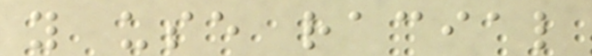you use racial
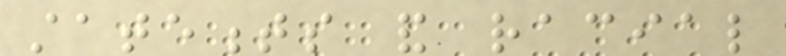statements and racial
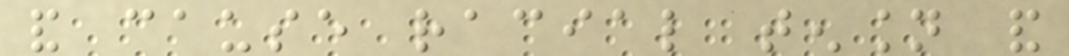and cause racial tension and
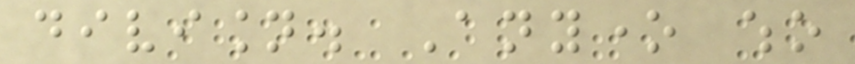division. Anyone who
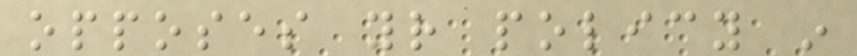opposes your policy in
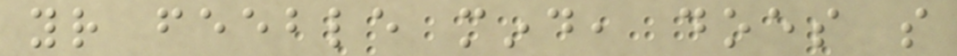your feeble mind, does so
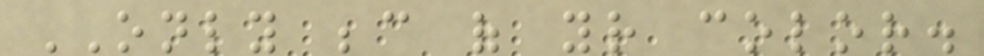ONLY because of your color.
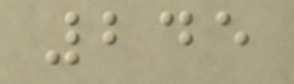245
